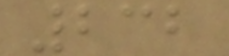232
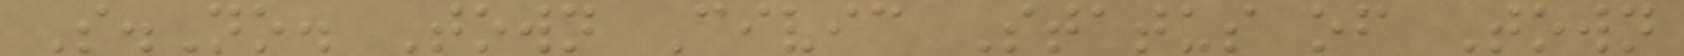S.No. Town Civic Status of Town
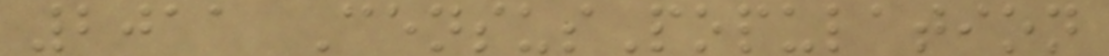2011 CensusPopulation
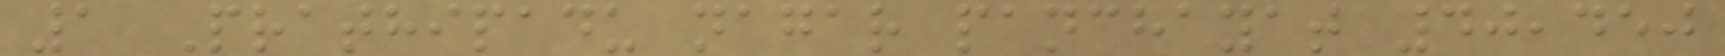1 Prathipadu nagar panchayat 40,450
